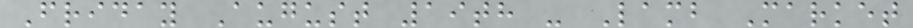Friday August 19th - Lamb Market
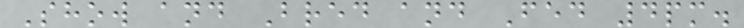Show and Bred and Fed 4pm.
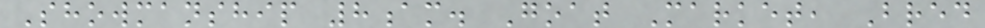Showmanship 8am. Goat Market, Bred
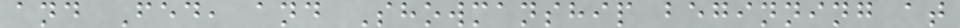and Fed, and Showmanship beginning at
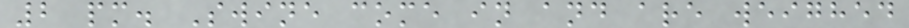2 pm. Swine come in and are weighed
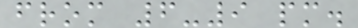from 6-9 pm.
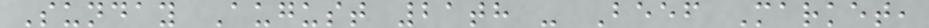Sunday August 21th - Beef Market,
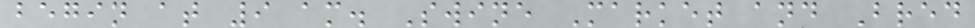begin at 9 am. Swine Market and Bred
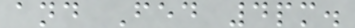and Fed 4pm.
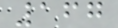167
